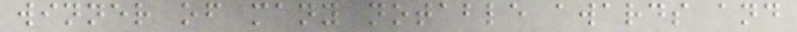winner of many notable awards and
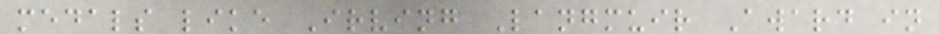medals like Irving Langmuir Award in
